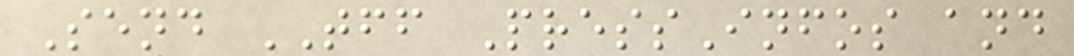Send TFF PressInfos and
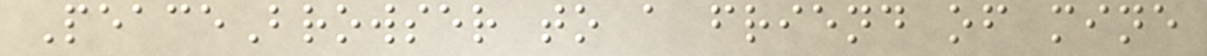PeaceBrowser to a friend of mine
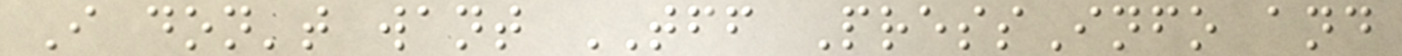I don't want TFF PressInfo and
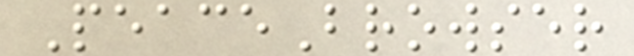PeaceBrowser
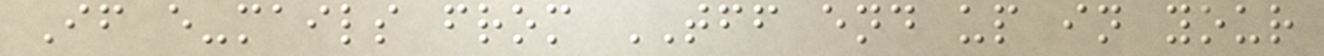If e-mails from TFF end up in your
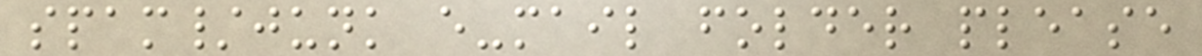spam/junk e-mail folder please
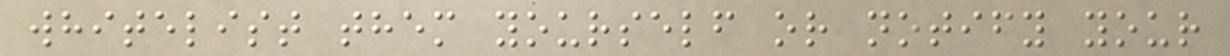whitelist them yourself or notify your
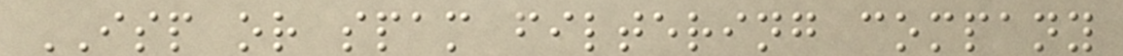ISP or spam filtering company
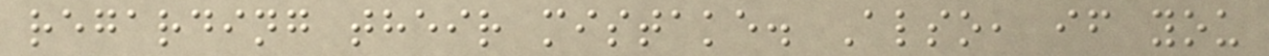regarding their mistake. Also, if you
